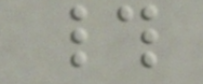#
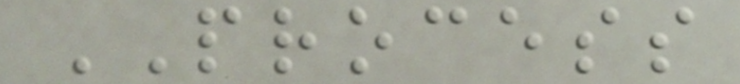PROCESS
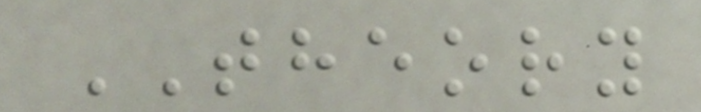THEORY
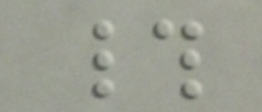#
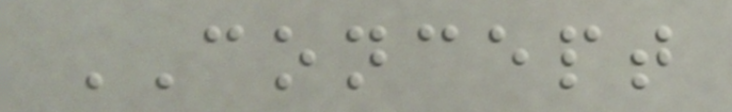CONCEPT
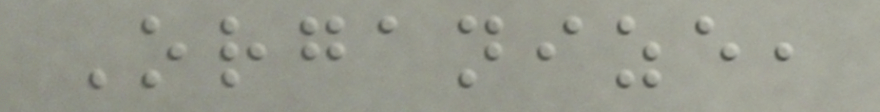Organize,
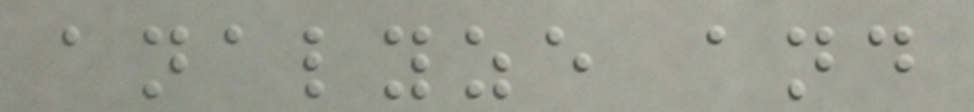analyze and
